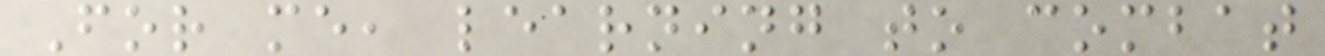For me, learning to combat
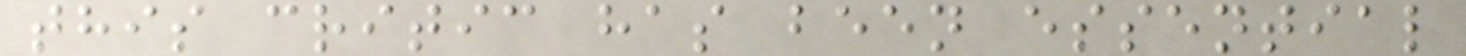this critic has been essential
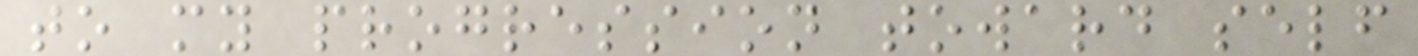to my progression toward self
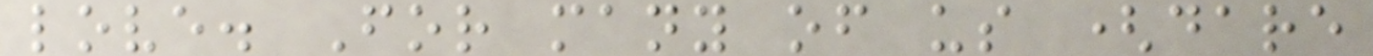love. For many of us (dare
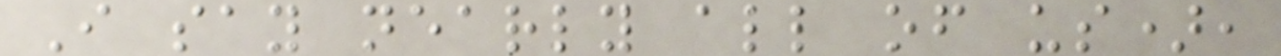I say nearly all of us),
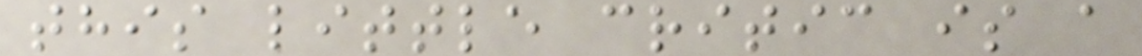this little critic is a
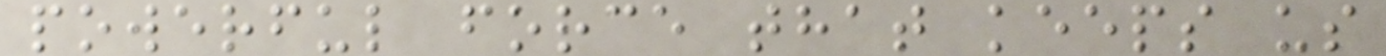powerful force that keeps us
